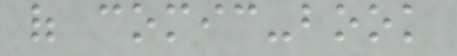of comic-book
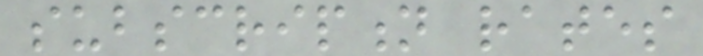subscription rates
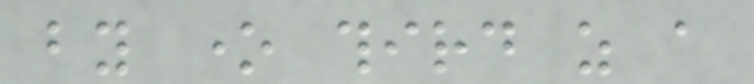by one third as a
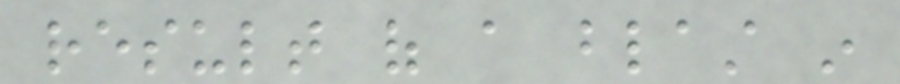result of a blast in
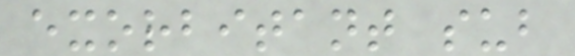exorbitant sub
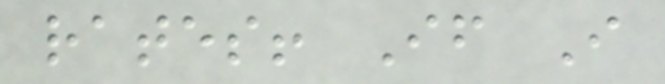rates! If I
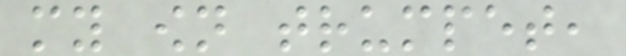my own trumpet,
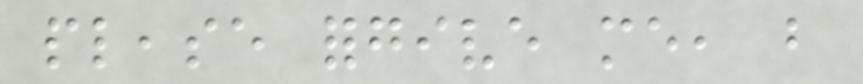please forgive me, but
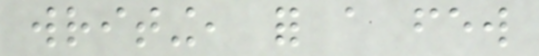writing, for a few
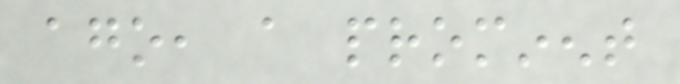ago, a prominent
